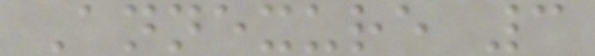Annexure 3
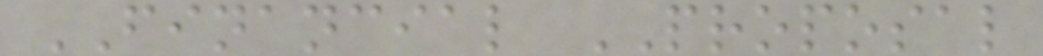FINANCIAL PROPOSAL
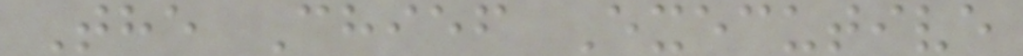The Chief Executive
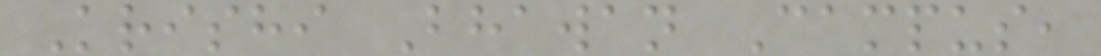Krishi Bhawan Campus,
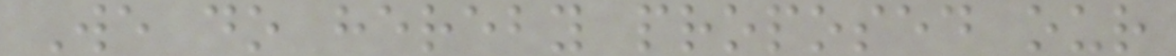We do hereby proposed our
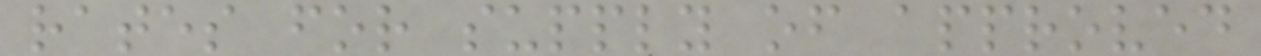rates for supply of approved
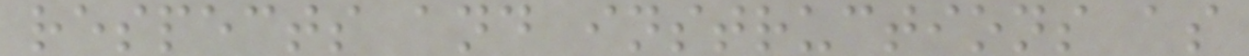respects and instructions as
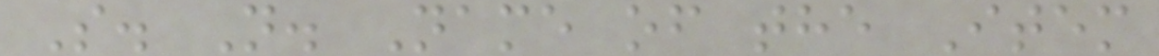S. N. Name of the Item
